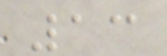13
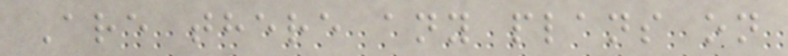Are there any plans on
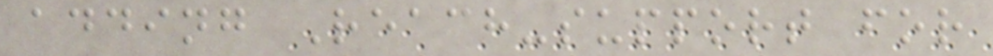adding Reach-support for
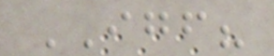IGF?
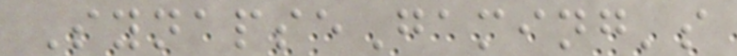SynapseGaming's
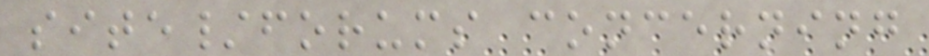site/forums concerning
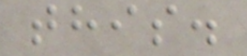this.
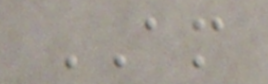AM
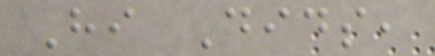Hi Dids,
